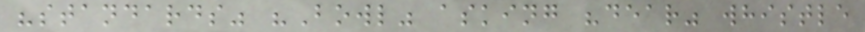"standards" "Bowl" asking "dear" whistle
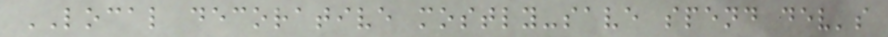LOCAL decorative mostly-save spend dev's
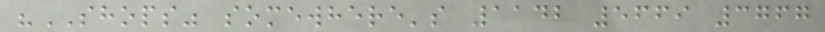"SHOPS" somewhere's 1142 5669 3767
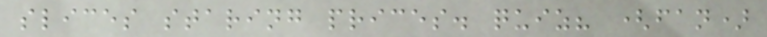slices staring prices. quiz? (fan)
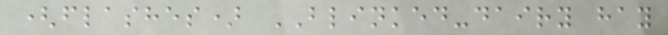(flashes) BLINKED-dairy hay
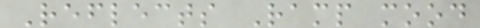Reflects Ramp mood
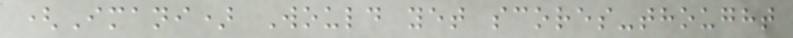(Imani) Would yet scores-thought
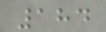184
